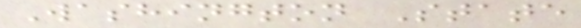Washington State
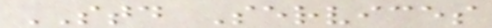STD Services
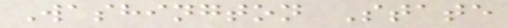Washington State
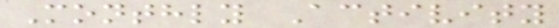Monthly Activity
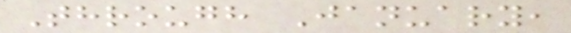Through January,
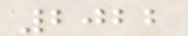2022
